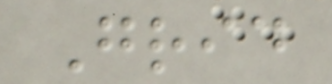Grid
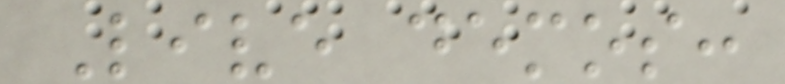Live demos:
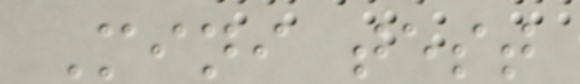Mini test
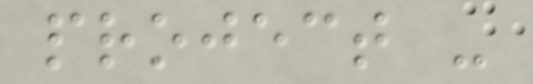project -
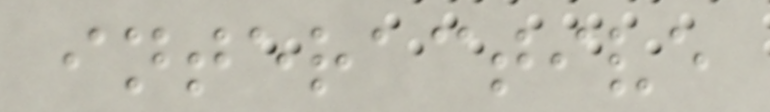interactive
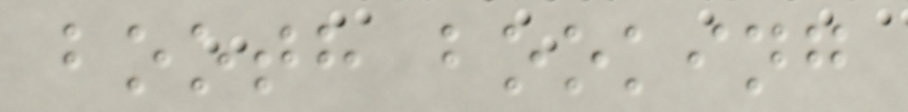booth booking
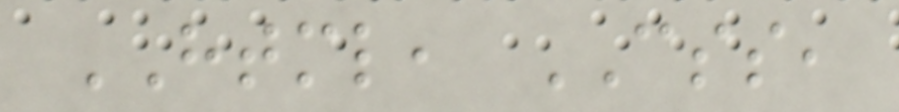HTML, CSS,
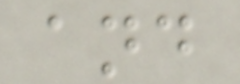and
